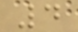4
